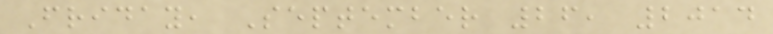Friday, September 26, 2014
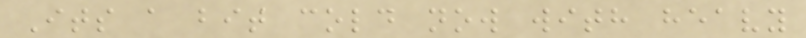Its a bit cold now with heavy
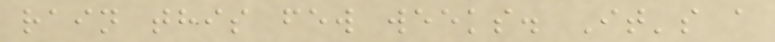rain this few weeks. It's a
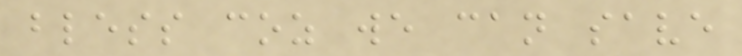bless coz we can save
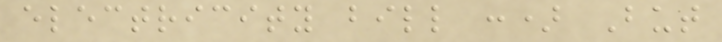electricity bill :) But
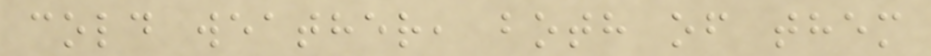cold weather, both of them
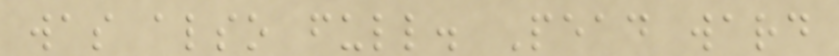was also full. Pead ward
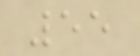55
